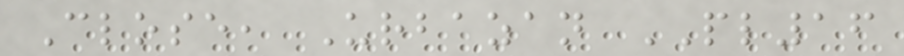Close, Urbazan PL16
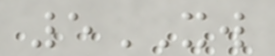5XW
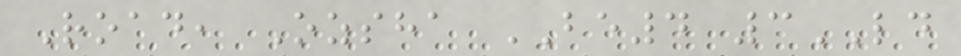Road, Ozsha BE4 3LD
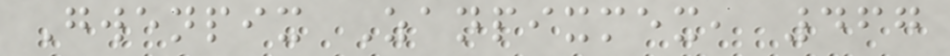Gwenpix Zanpixmex, 467
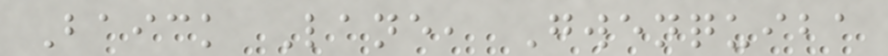Baick Lane, Gwenquiba
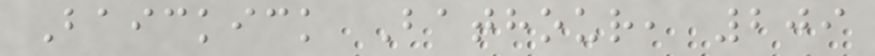Baickick Bathour, 209
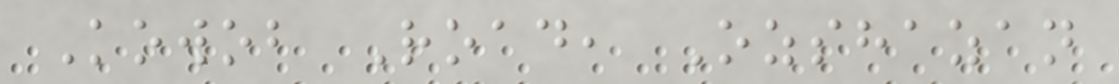Kowob Road, Ozshazan
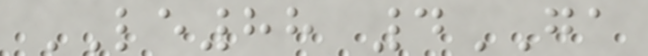LE88 4GA
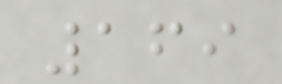169
